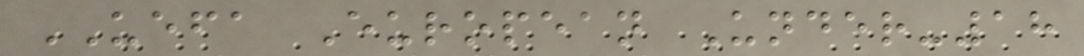UEFA European Under-18
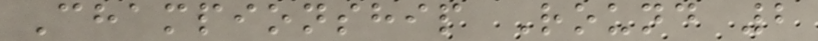Championship Round 2
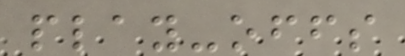play-offs
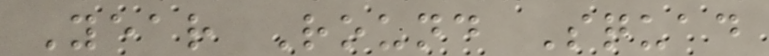Year Round Squad
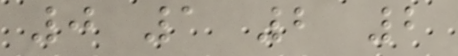0 1 2 2
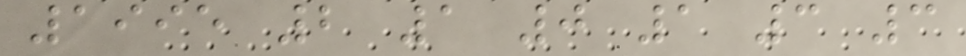1995 2 1 0 1 3 3
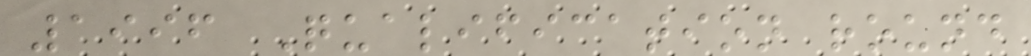1996 Qualification round
